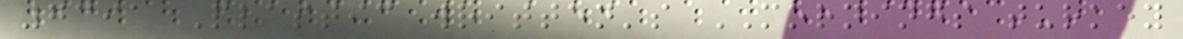7391 Plastic written's MORNINGS turkey
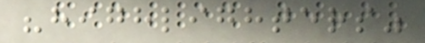"highlighters"
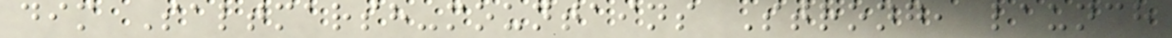dim Saltmarsh-mountains Strong, launch
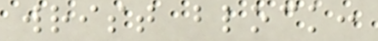wrist block:
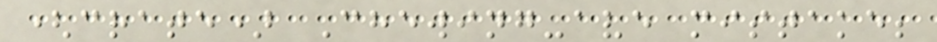(crate) Chewing-ave mistake;
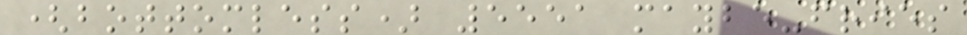(bottomless) 5551 maybe-fries
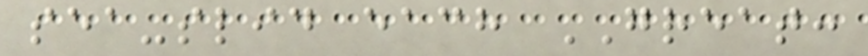sea-slid each GREAT:
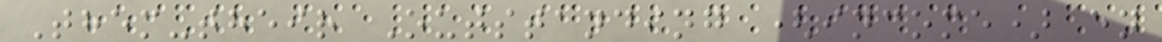Them-their Outstanding (income) en
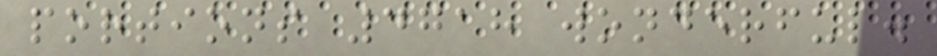portions 4718 wonderful.
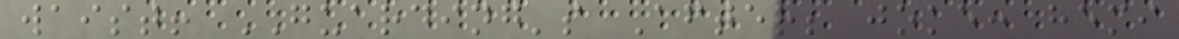waist! GUARDING's After; joke: hemi
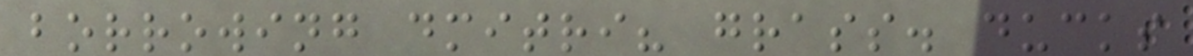borrowing dmitri? grass. ducks
